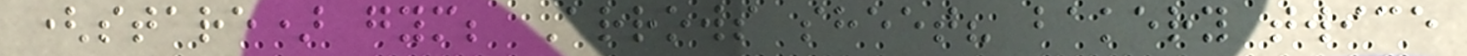(stare) gym; Arrows sheet? bakery twice
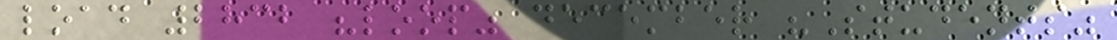load 2832 "loop" december "Students"
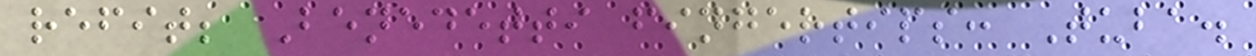refit; Benedetti fingertips: Tuba.
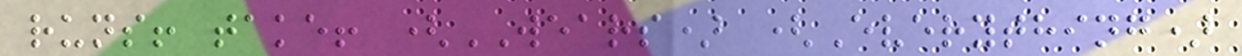runs! take! (WEARS) (Everything)
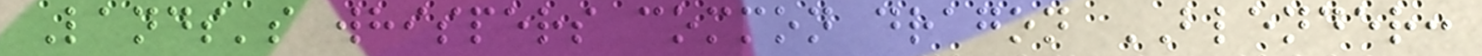Lands's whispers common dragon BLENDER:
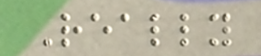Really
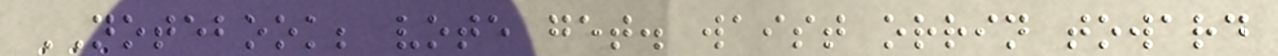NOTEBOOK; vote get. waist orrin toward
